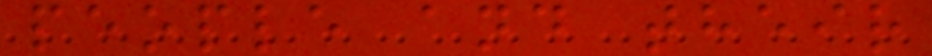people and their
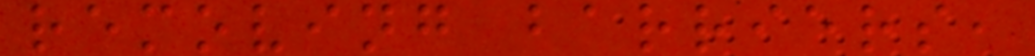removing barriers,
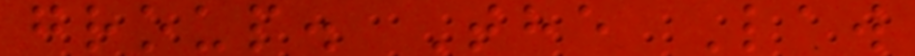group. The Law
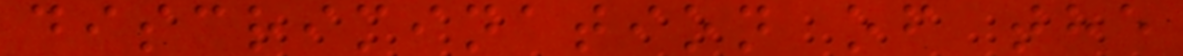discrimination of the
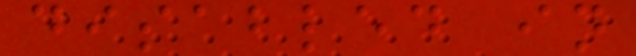disabled in
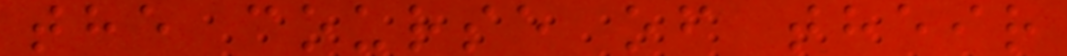the course of their
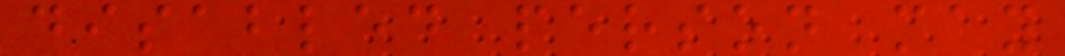disabled person may
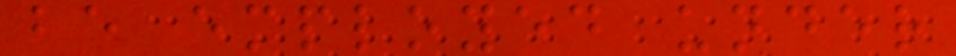be employed under
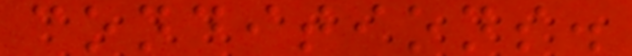conditions.
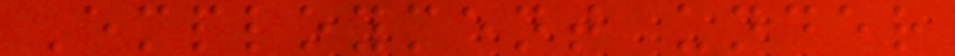Employment under
